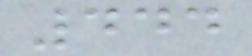444
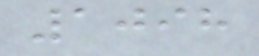1098
